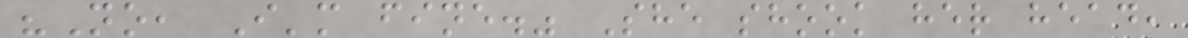"No, I'm fine." She shook her head,
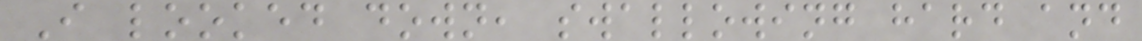I looked down, swallowing hard and
